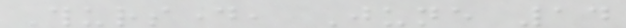Thursday, June 14
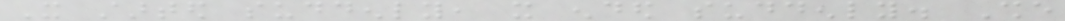It started suddenly, it ended suddenly. She
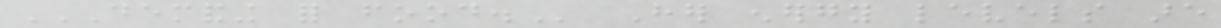DEMANDING FOR FOOD. Her energy levels are
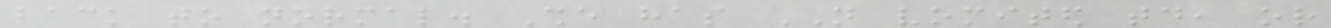back to normal. She has NOT vomited today, or
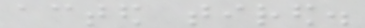acted tired.
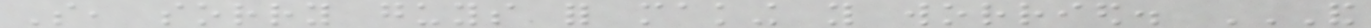So, sorry guys for making you worried. AND
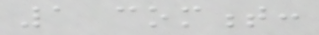1 comment:
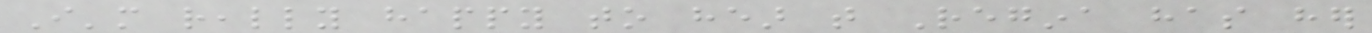I'm really happy to hear that Regina has her
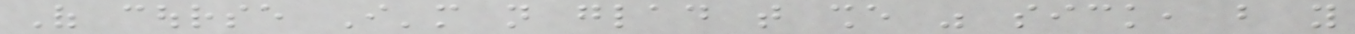Of course I'm not glad that she was sick, but you
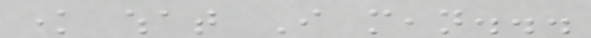know what I mean...
